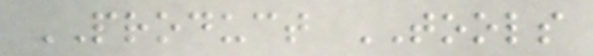PRODUCT TOOLS
